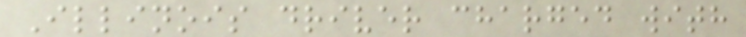Illinois driver charged with
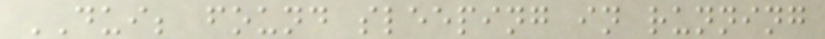DUI; found sleeping in running
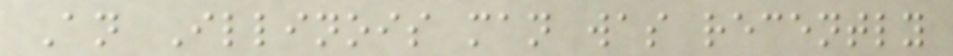An Illinois man was recently
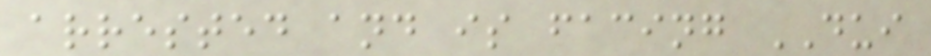arrested and is facing DUI
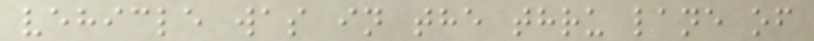vehicle was in the thru lane of
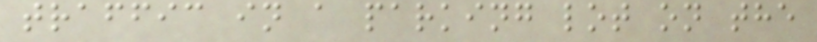traffic in a parking lot on the
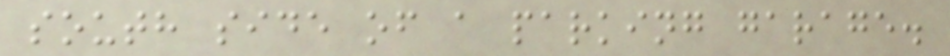south side of a parking garage.
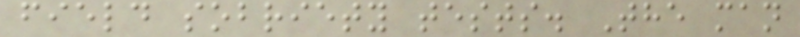field sobriety tests. The man
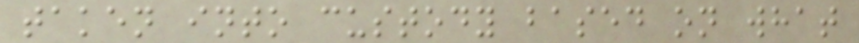taken into custody based on what
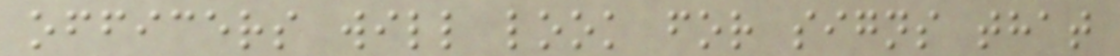officers will look for signs that
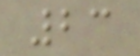23
